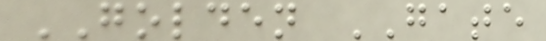GOLDEN GATE
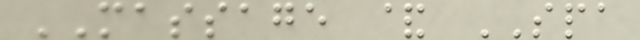MASSAGE & SPA
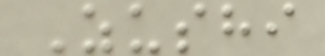Zushi
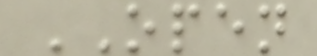OPEN
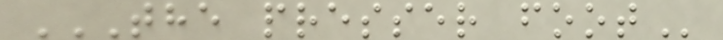THE PRESSER FOOT
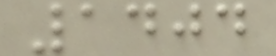1404
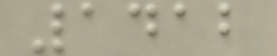1412
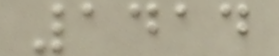1414
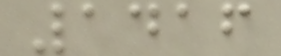1416
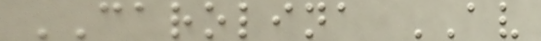CAROLINA AV
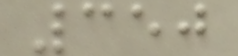350
